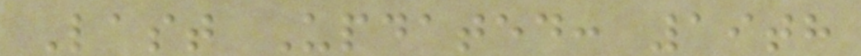Last Updated: 19th
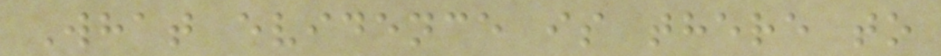What evidence is there to
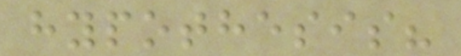hypothesis?
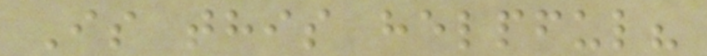Is this helpful?
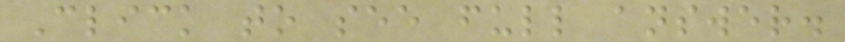Click to see full answer.
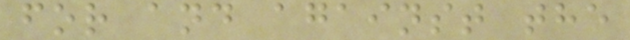for and against the
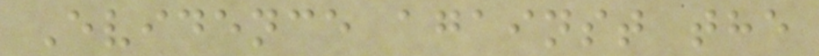Evidence against the
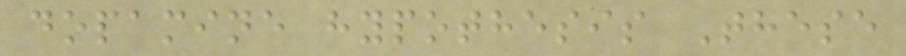dopamine hypothesis These
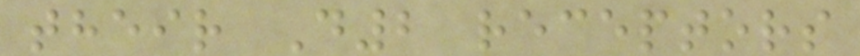their D2 receptors
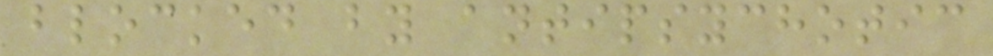blocked by antipsychotic
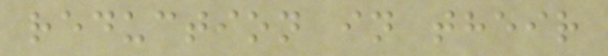reduction in their
